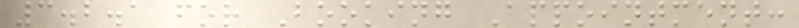3.2.1 for Booking Appointment:
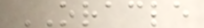ORACLE
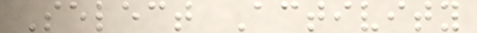Select Activity
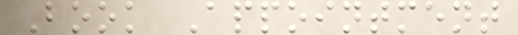Book Appointment
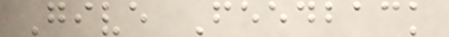Give Feedback
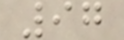97
